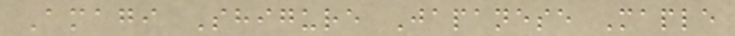Amagi Shigure Japanese Maple
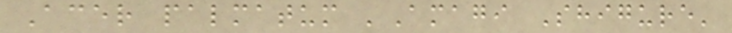Acer palmatum 'Amagi Shigure'
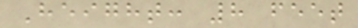Height: 8 feet
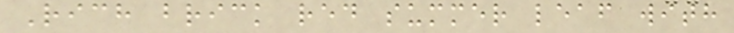Rich brick red summer leaf with
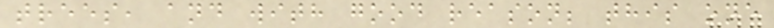trees, and with good reason; this one
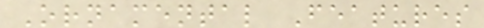Ornamental Features
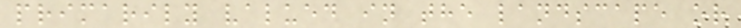primarily valued in the landscape or
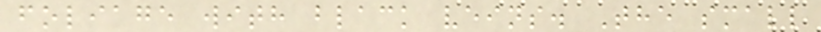foliage with black veins. The small
